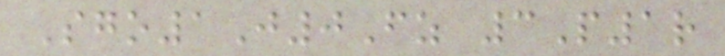Sgo1J0Fz 3P1r
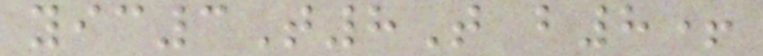yic3T8T b8+
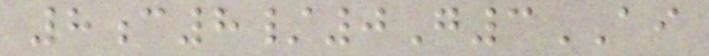8c8/0G3AI
